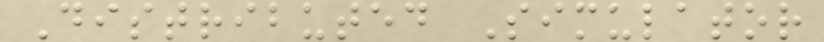Distributed Simulator
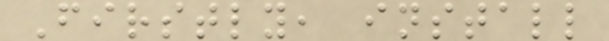Firstly, install
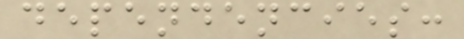dependencies:
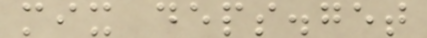mix deps.get
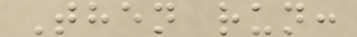Then run:
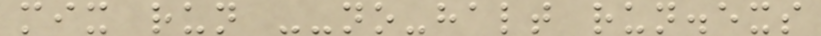mix run --no-halt run.exs
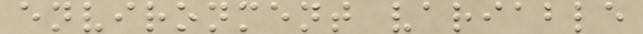environment variable
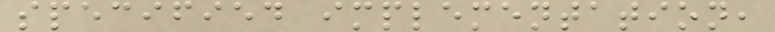specified implementation,
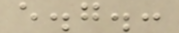e.g.:
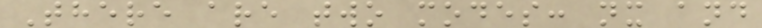There are two modes: nx and
